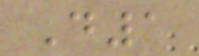D1
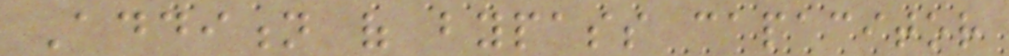Addition of bypass capacitor
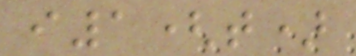i1(t)
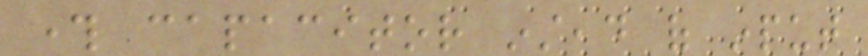through capacitor instead of input
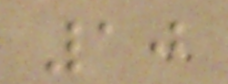10
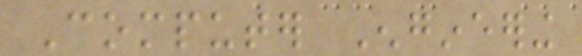Computer Engineering
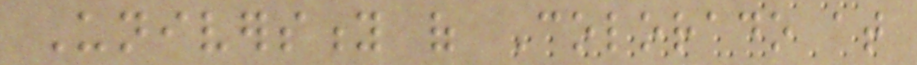University of Colorado at
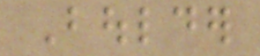Boulder
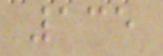135
